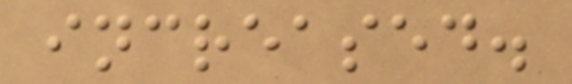increased.
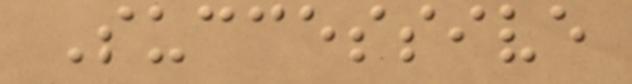Successive
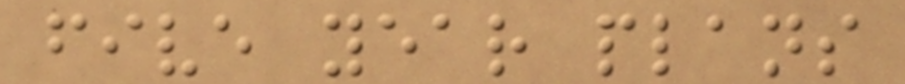five year plans
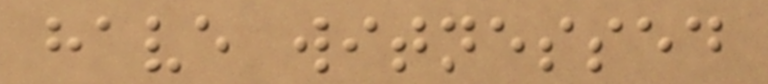have witnessed
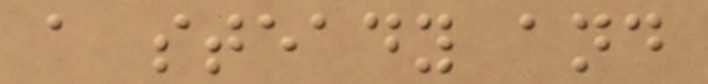a steady and
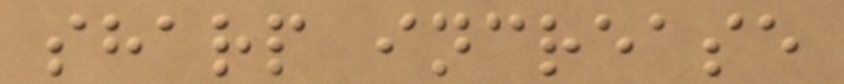sharp increase
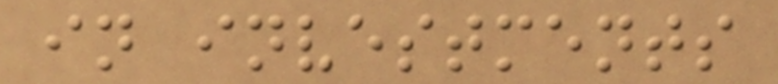in investments
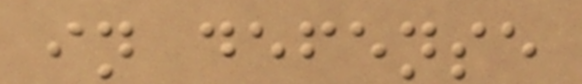in defense
